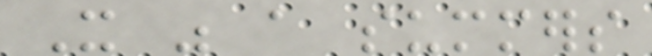It was a summers
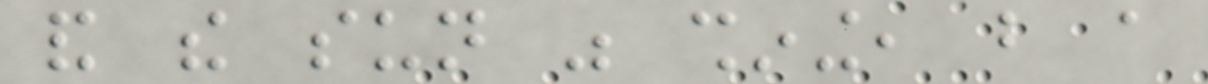and the sun was shining, but a
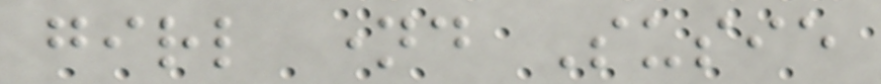girl named Susie
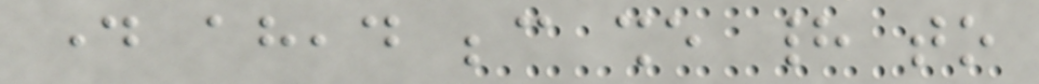day ahead because she had to
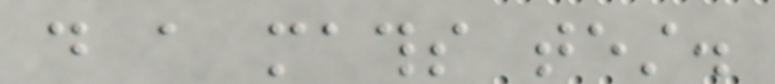do a maths test.
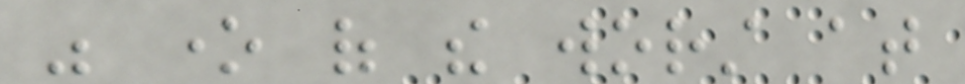was one of the worst at
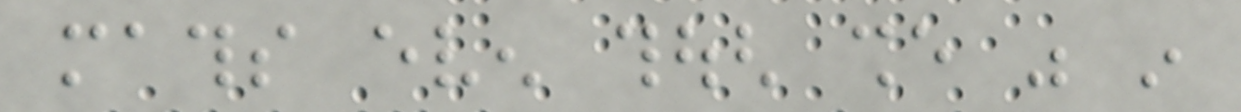maths even though she was in
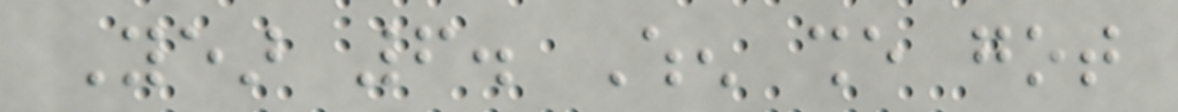Year 6. When she got
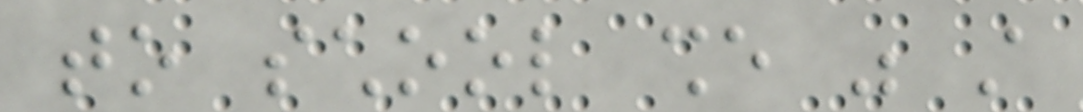to school she was still
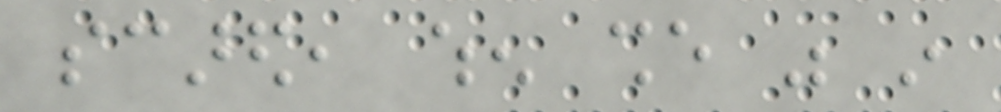scared, when she was in
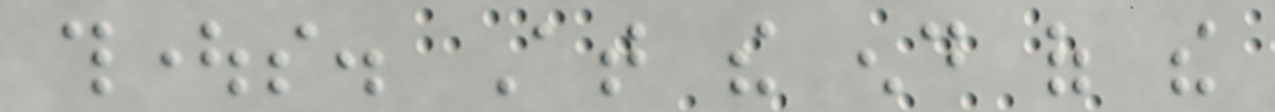thoughts. At the end of the
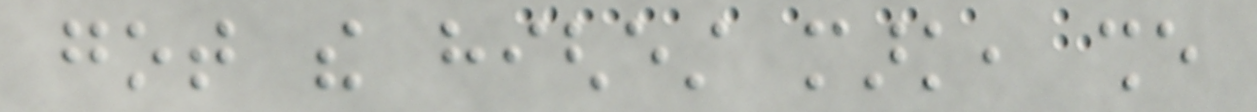got the highest mark, she
